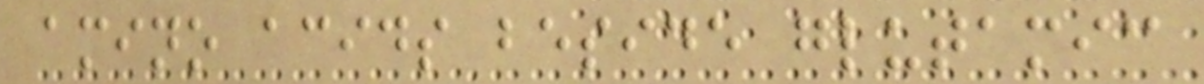amino acids beside glutamic
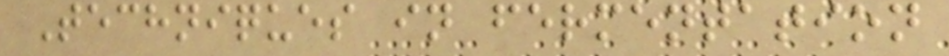Techniques in fermentation
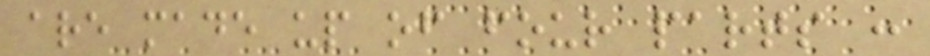are made up of four parts :
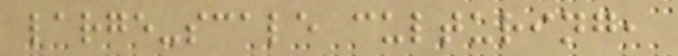large-scale culturing,
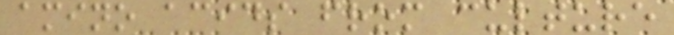amino acids from culture
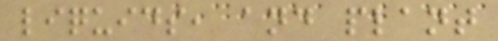liquids, and plant
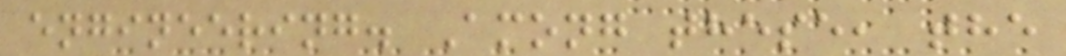engineering. Among these, the
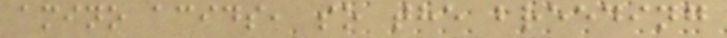amino acids, so the breeding
